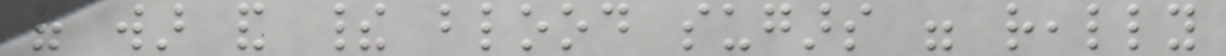of war and their blood sugars were really
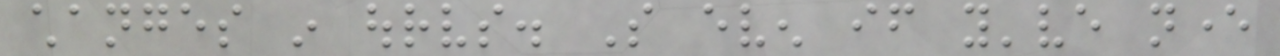changes in ourselves. So even if you've never
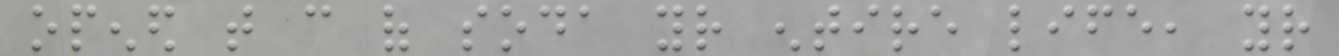opened that can of soda your entire life, your
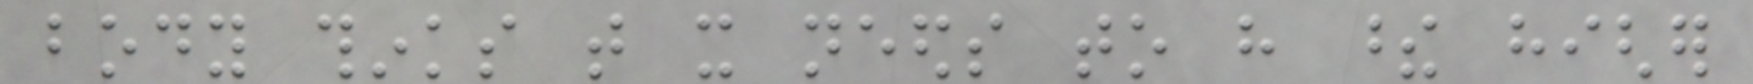body thinks that it needs to have these higher
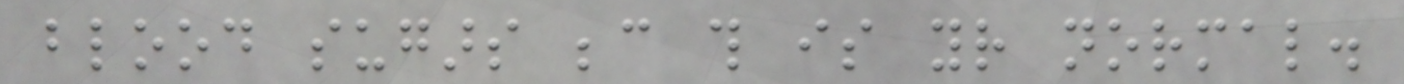blood sugars because this is your normal.
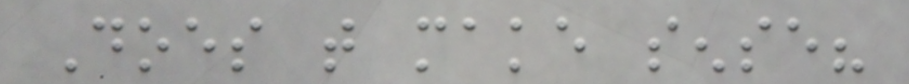Does that make sense?
